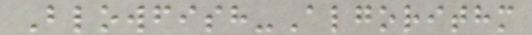Blowfish-Algorithm
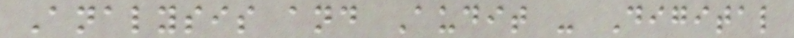Analysis and Audit - Digital
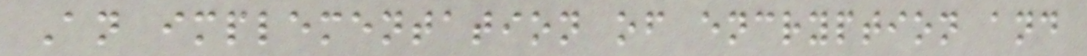An implementation of encryption and
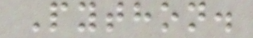Python.
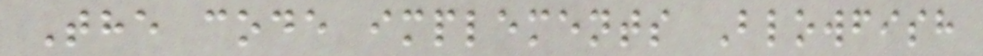The code implements Blowfish
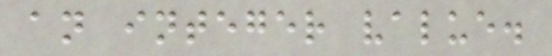an integer value.
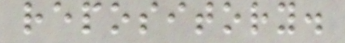repository.
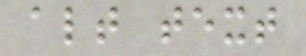alt text
